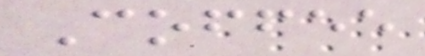Coffee
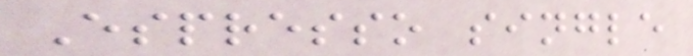Espresso single
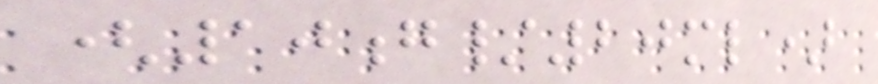(10g/20ml)
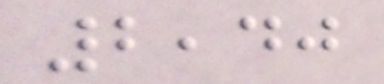2,40
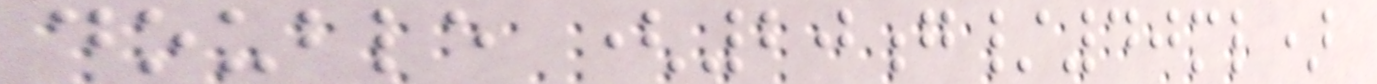double (20g/40ml)
